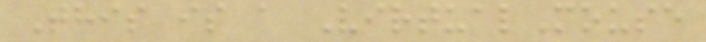This is a VirtualMouse
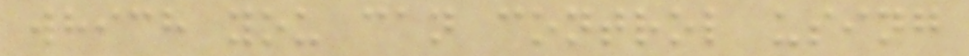which you can control using
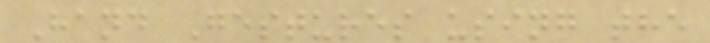Hand Gestures using the
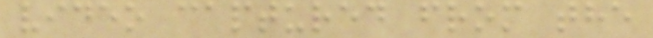video captured from the
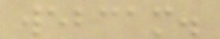webcam.
